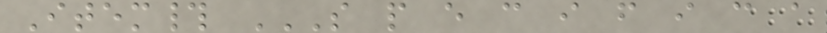Item# S P E C I F I C A
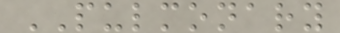PULMONARY
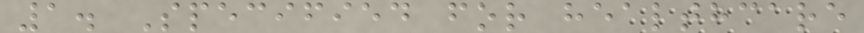1. Specified for healthcare
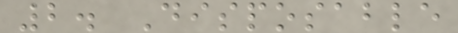2. Disposable
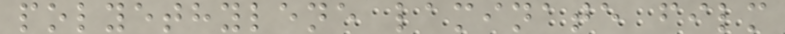polyethylene laminate film
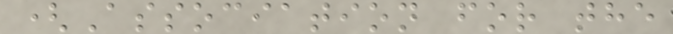(Association for the
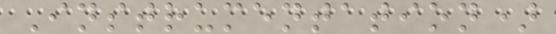Instrumentation)
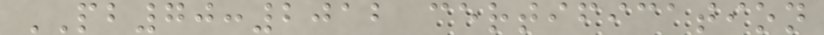PB70:2012 certification
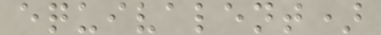equivalent)
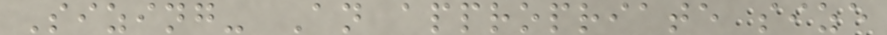Sizing- An appropriate size
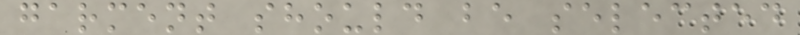garment should be selected
